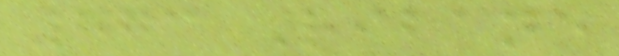873 Ribane
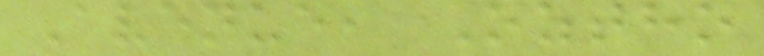Avenue, Oztho
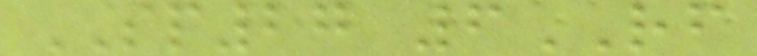SP27 6RF
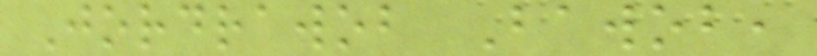Jordrawob Bawob,
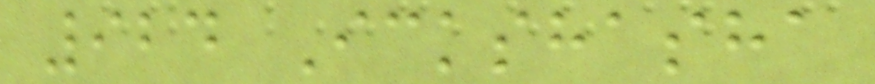924 Ickshasha
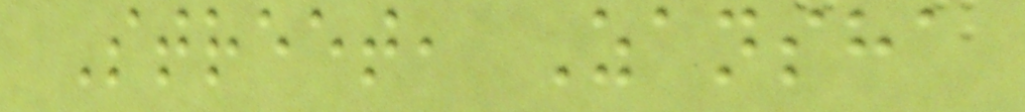Street, Zansha
